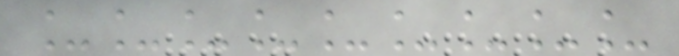_________
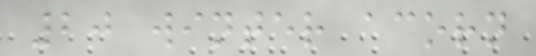20 winter acorn
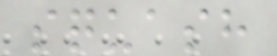squash
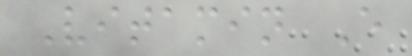Vitamin E
